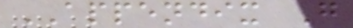APPENDIX G
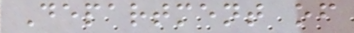Department of
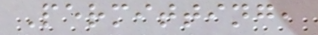Permitting,
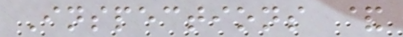Inspections &
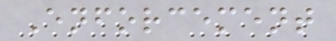Enforcement
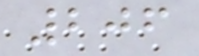206
